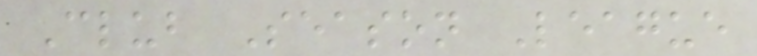Club Season League
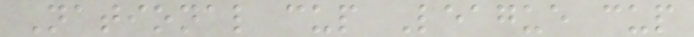National cup League cup
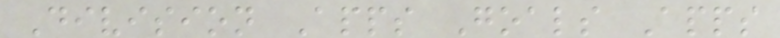Division Apps Goals Apps
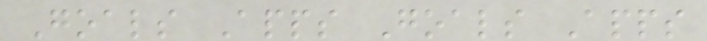Goals Apps Goals Apps
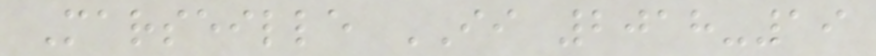Marseille II 2018-19
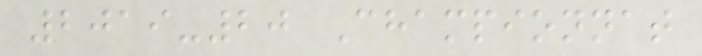2019-20 Championnat
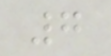7
